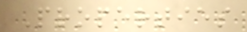Properties
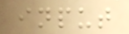input
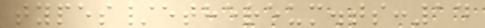types/ethereum.ts:14
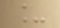_
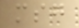msg
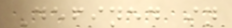Defined in
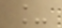_
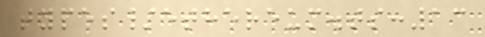types/ethereum.ts:13
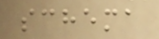schema
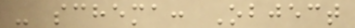- schema: Object
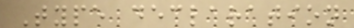Type declaration
